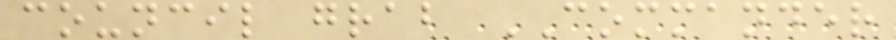council grab COMMANDER
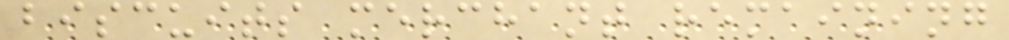biscuits merchant remaining
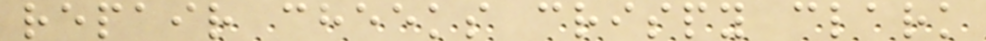repair cheeks crispy clark
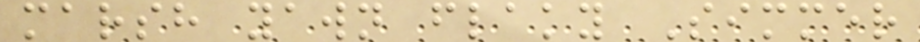marsh yawn flaky Simmer
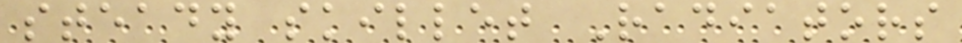steady skillet Radiators
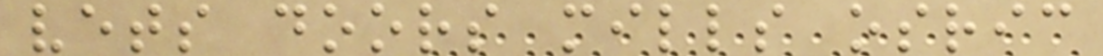vets doors mills osric
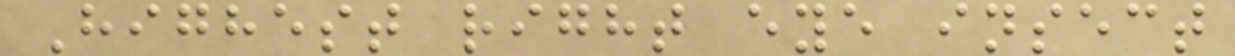Highest right eye insect
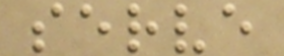serve
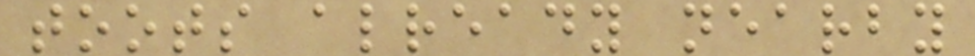toots already nearby
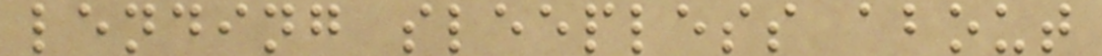lending sleepless about
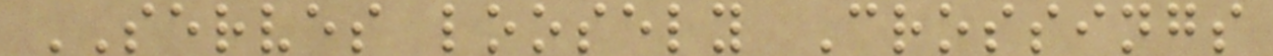SERVES loosely Crossings
